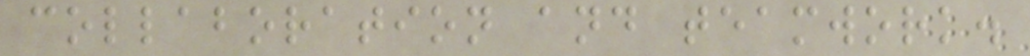collaboration and teamwork.
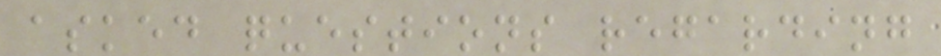asked questions regarding
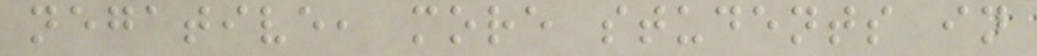negative, more students in
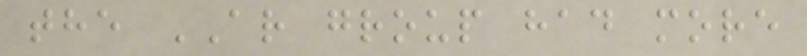the AR group had more
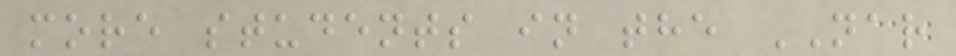more students in the NAR
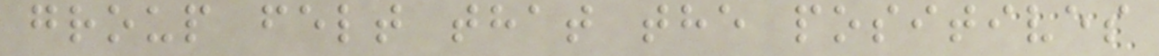group felt that the positives
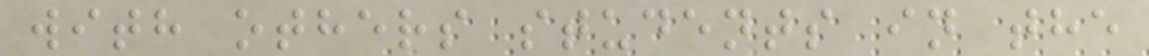with others students in the
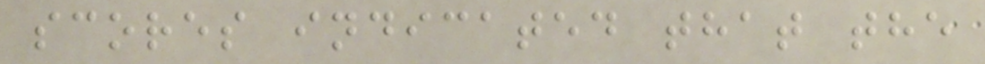scores indicated that the
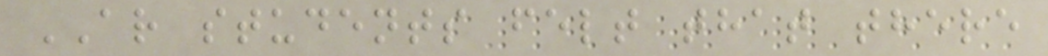AR students felt that there
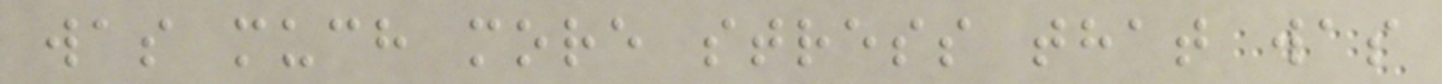was much more stress that was
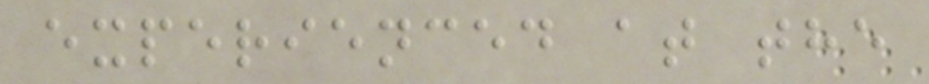experienced at the
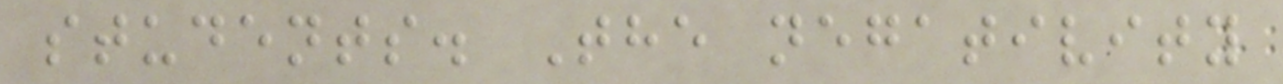students. The negativity
